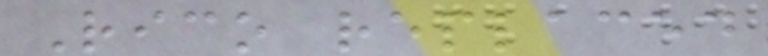Rico replaced
